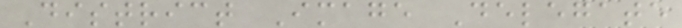District Image Delegate
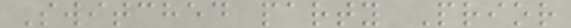Switched party Prior
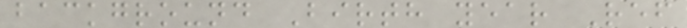background Birth year Ref
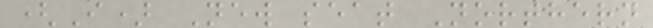(I) New seat Northern
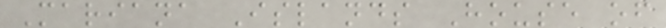Mariana Islands House of
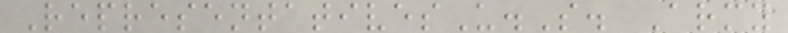RepresentativesU.S. Army
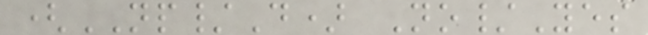(NP/D) No/Yes
